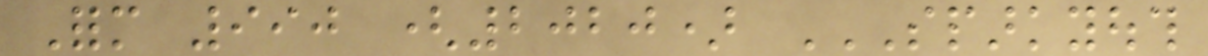Form 990 (2020) SPARKYOUTH
